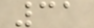31
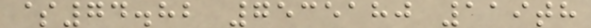$74.82 7535180 119th
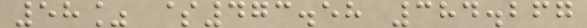58% $473.58 384.267
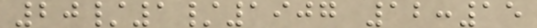20/1/1907 12:15
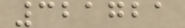321721
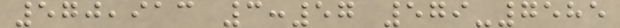570,913 3:57 579-7585
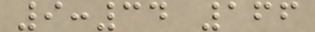9:34 166
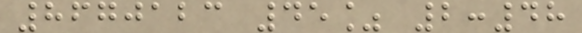8670123 45% 2:48
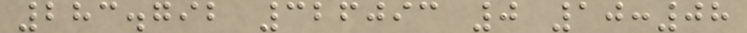283.792 326093 0 10:08
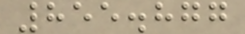855.877
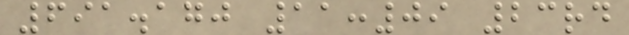691.170 11:09 23rd
